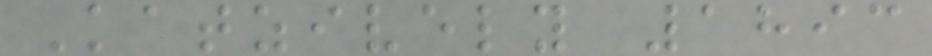Katzively 1893
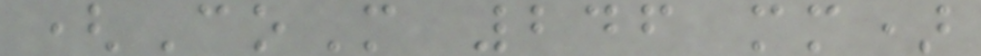(CoM 246 mm)
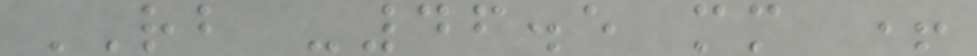RB -46.5 mm +
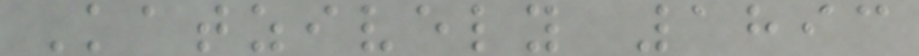Katzively 1893
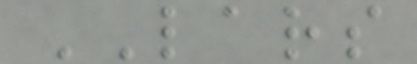LARS
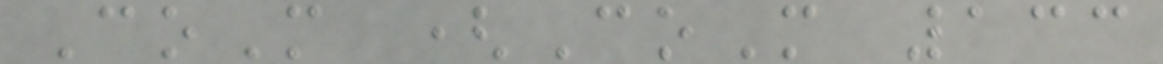CoM (CoM 133
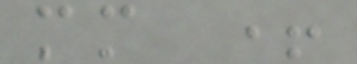mm +
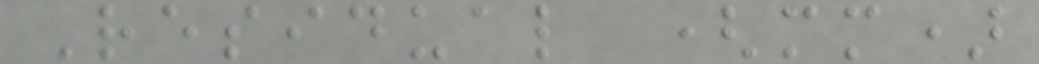Residual (mm)
